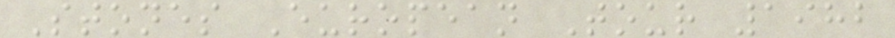Stones European Tour 1982
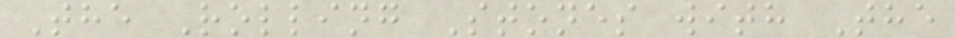The Rolling Stones with The
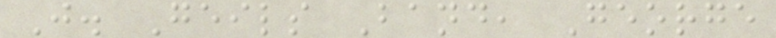J. Geils Band, George
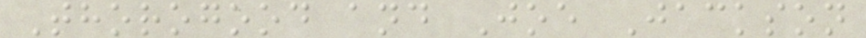Thorogood and Joe Jackson
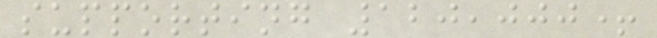supporting 120,000+
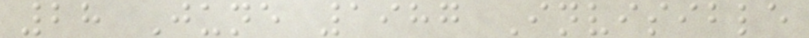28 June 1987 Invisible
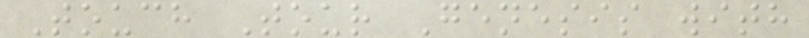Touch Tour Genesis with
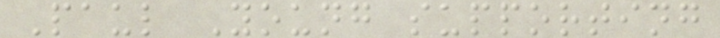Paul Young supporting
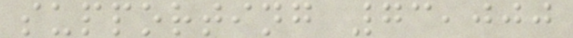supporting 73,000
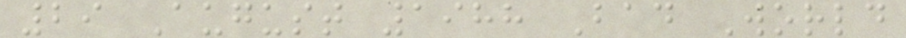29 August 1988 Bad World
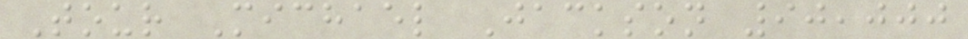Tour Michael Jackson 90,000
